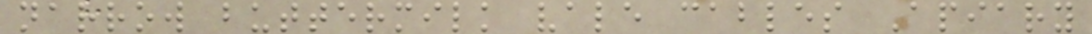narrow buttermilk vale cables Apiary
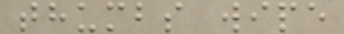thumbs wipe
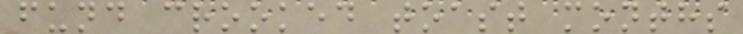fund crooked toast months
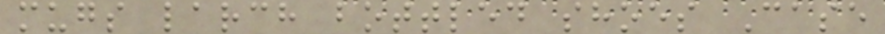mugs larch bottled shoes Case
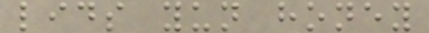lids yun honey
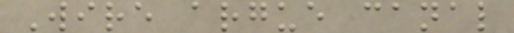Wire argue canal
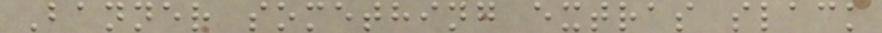Banner something extras slack
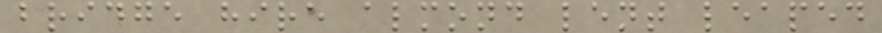bridge hire almond lent leaped
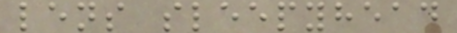lens sleepyhead
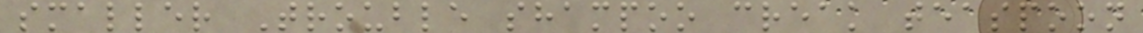smaller Trouble shampoo creak teaspoon
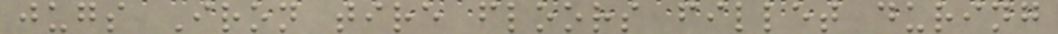jugs Iron tire floors fillet during
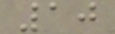10
